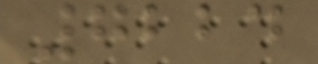7224
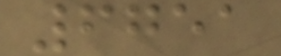6751
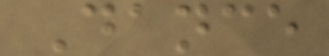Dance
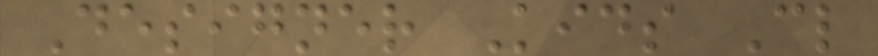Designer Kids Cl
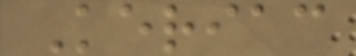Keriac
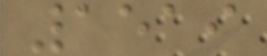1519
